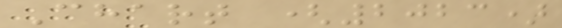Chart (2023)
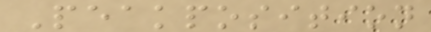Peakposition
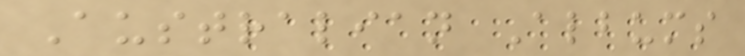Australian Albums
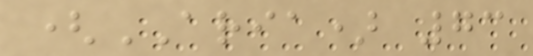(ARIA) 73
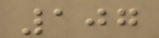107
